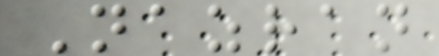Nazran
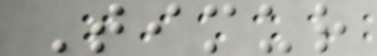Timur
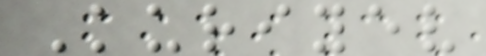Kuriyev
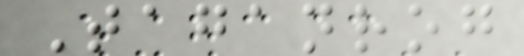Taganrog
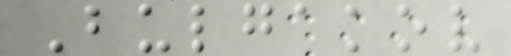Bulgakov
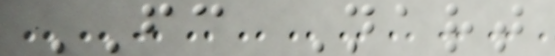FC Nart
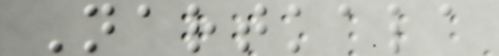Nartkala
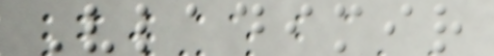Vladimir
